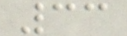33
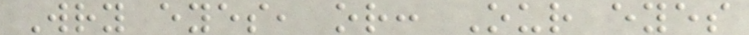Wry eyes, or: Our eyes
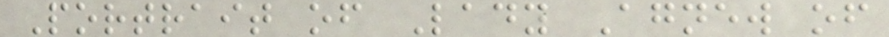Portrait of Lady Agnew of
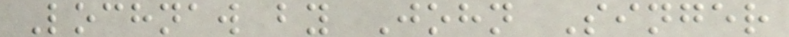Lochnaw by John Singer
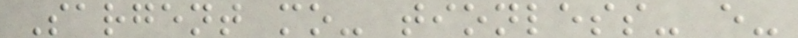Sargent mo- tionless- e-
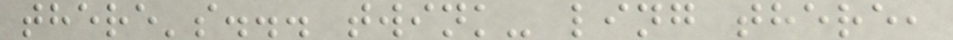there's... twink- ling there,
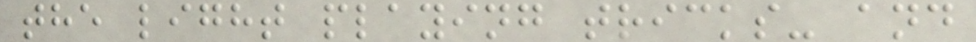the light playing tricks- and
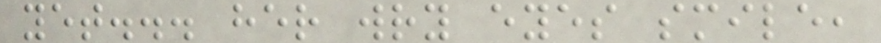yet... her wry eyes smile,
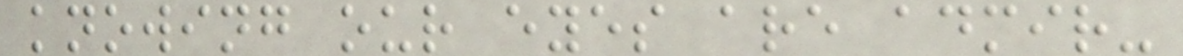knowing our eyes are admir-
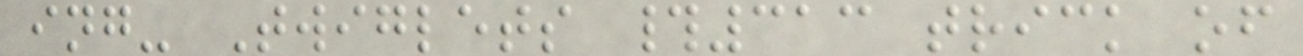ing- Twiglets #313 trick of
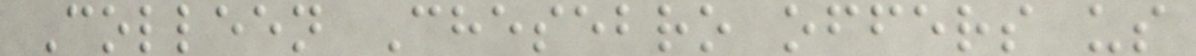Colleen Chesebro offers us
